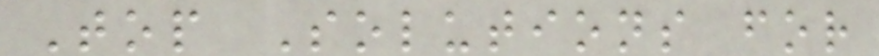Top Solutions for
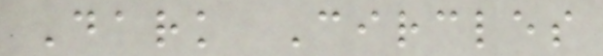Dark Circles
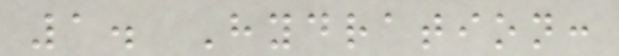1. Hydration:
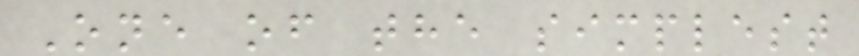One of the simplest
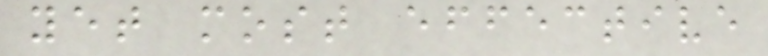yet most effective
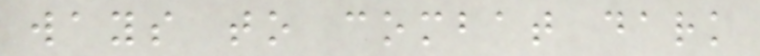ways to combat dark
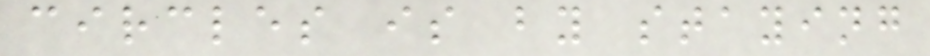circles is by staying
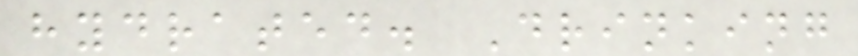hydrated. Drinking
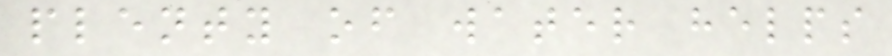plenty of water helps
